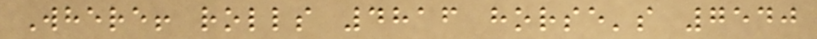Where! rolls 4816 horse's 7540
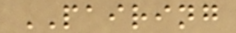PAIRING
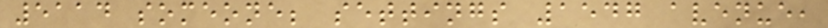5114 someone; settings 1547 avenue,
